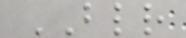BLR
